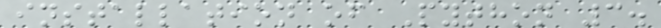installation of Python 3.
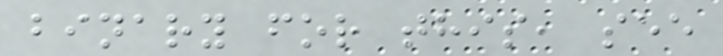binary for this, see
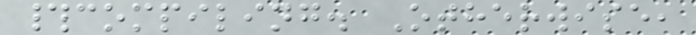#compiling. Otherwise,
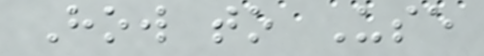How to Use
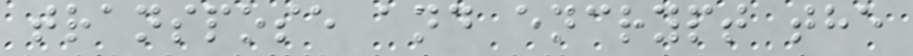transpose and encrypt the
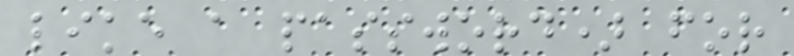like a password) for
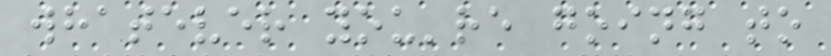whatever you're going to
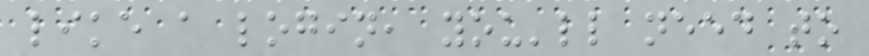like a login, you'll need to
